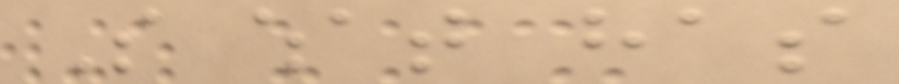So what has
